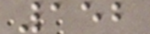152
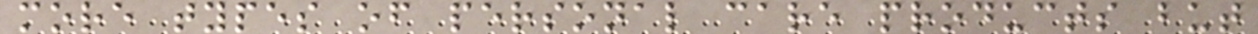more types of personal care products but
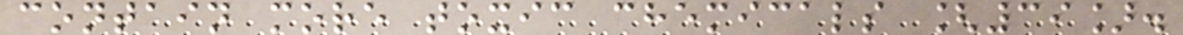contain more toxic chemicals [39].
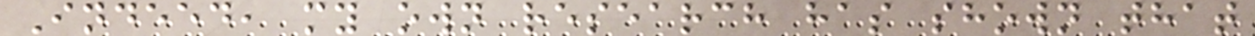Indeed, my own research has shown that
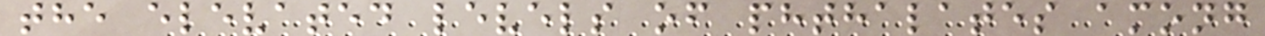the elevated levels of phthalates among
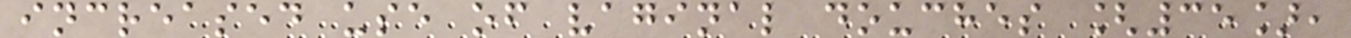increased use of vaginal douches [35],
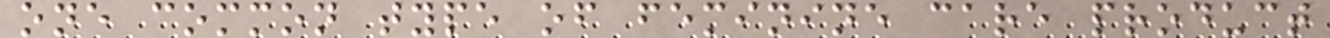one common type of feminine care product
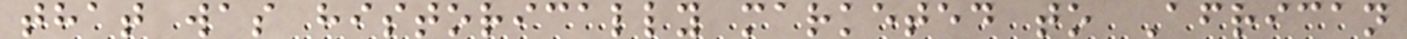that was historically marketed to African
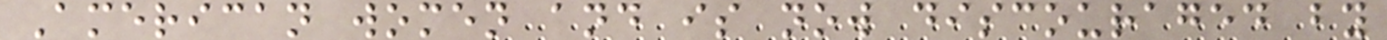American women and is now discouraged by
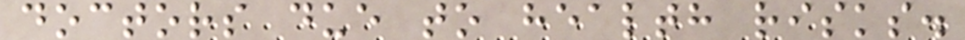doctors due to health risks.
